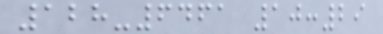128-6461 10:29
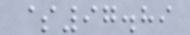$97.89
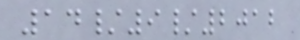14/9/2012
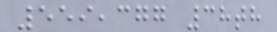559,377 38th
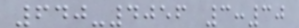640-4056 3:30
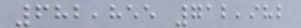682,855 712,982
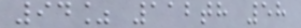94% 112th 58
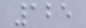125
